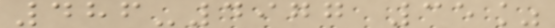486-4977 35%
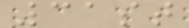31st
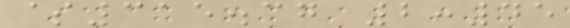$315.37 2:45
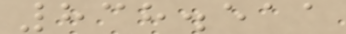838.511
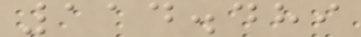114.489
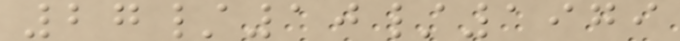27/10/1979
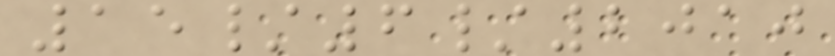15/6/2010
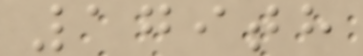179th
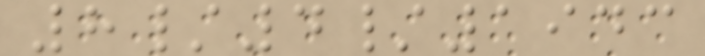8/4/1943
